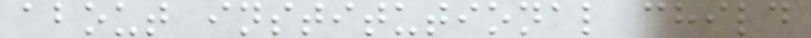about institutional child
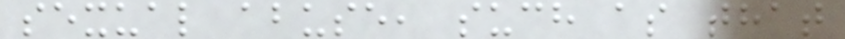sexual abuse, such as that
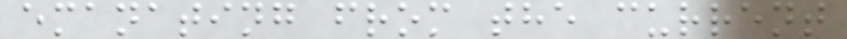emanating from the current
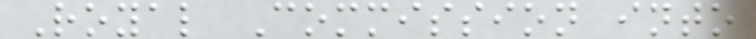Royal Commission into
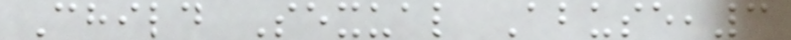Child Sexual Abuse,3
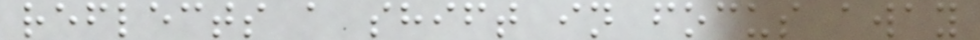reflects a shift in focus away
